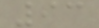93
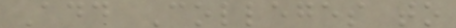Add Colleges to
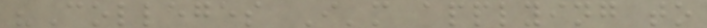"Colleges I'm applying to
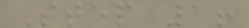Step 1!
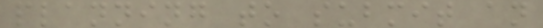planning to submit an
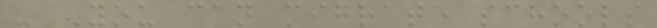- You can migrate schools
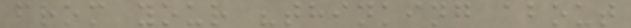from your "thinking about
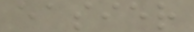easier
